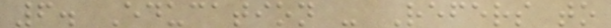6. Education - Refers to
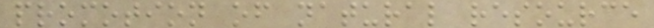promotion of natural resource
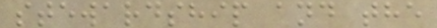stewardship and the
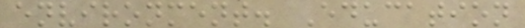environment. Education
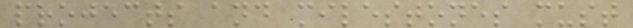projects and milestones must
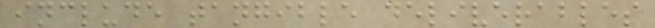include tangible deliverables
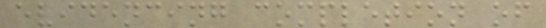evidencing completion of
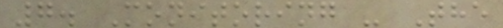7. Monitoring - The
